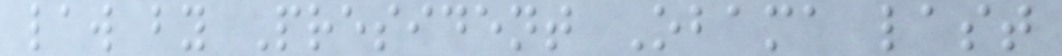law by President Obama last
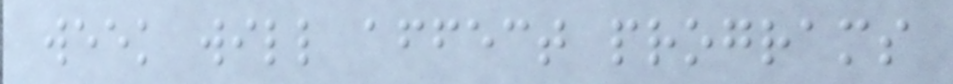week will affect programs
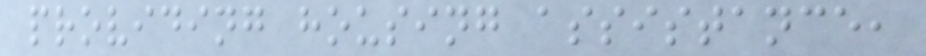providing housing assistance,
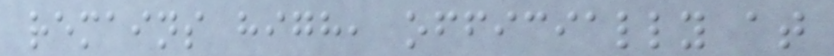remains high, officially at
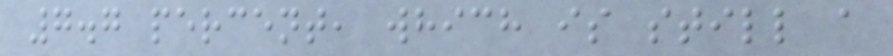7.7 percent, which is still a
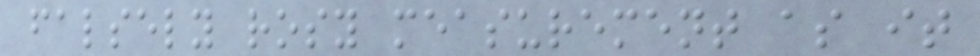falsely rosy measurement as it
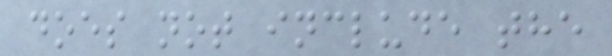does not include the
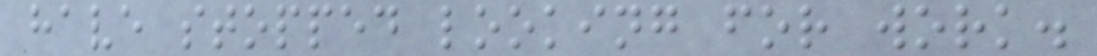have stopped looking for work.
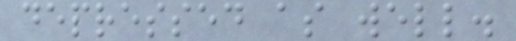depressed as well.
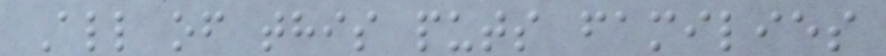All of this puts families
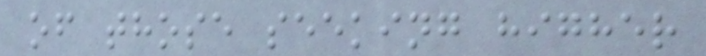of those seeking higher
